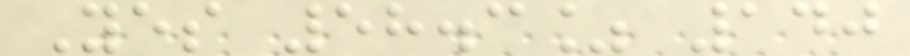Yes 58.3% 140
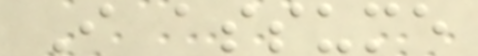I assume
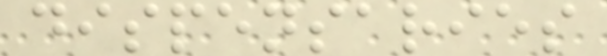dispensaries
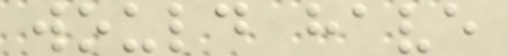would have
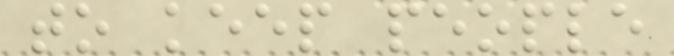to keep people
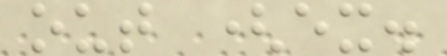out (ex.
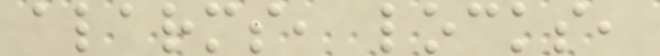alarms, locks,
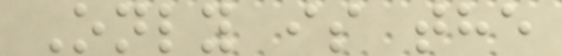Only is the
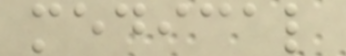medical
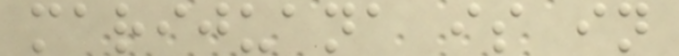marijuana is in
